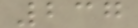237
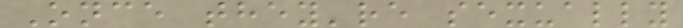Once they're sexually
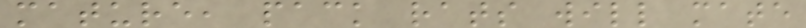mature, pack rats will mate
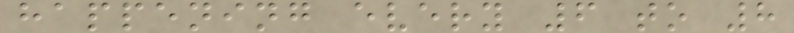happening every 6 to 8
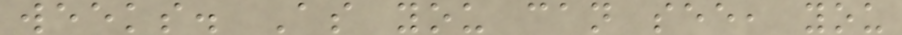weeks. As you can see, you
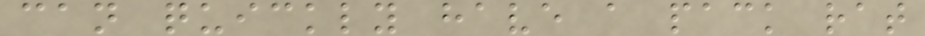can quickly have a pack rat
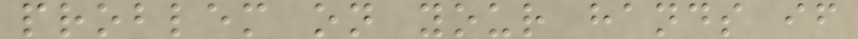problem on your hands if
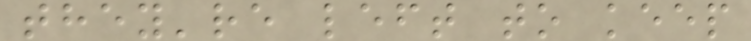they're left to keep
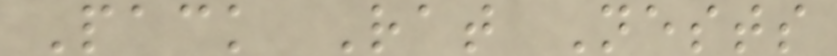Pack Rat Nests
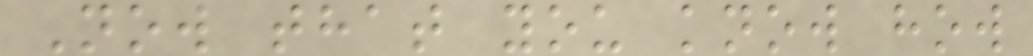Now that you know how
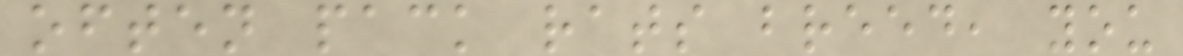often pack rats breed, you
